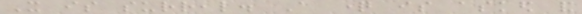It is surreal. A question is asked and
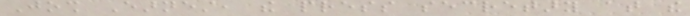Josh Earnest, the press secretary at the
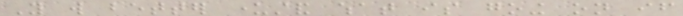You will better understand what is going on if
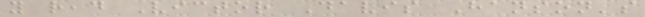you read Victor Davis Hanson's
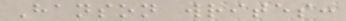Hanson writes:
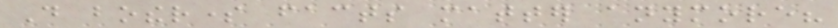Do bothersome facts matter anymore?
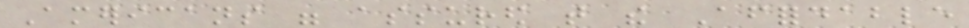Americans were assured that the Affordable
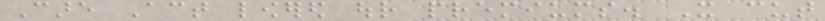Care Act lowered our premiums. It cut
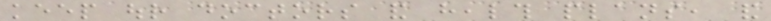keep our doctors and health plans, and
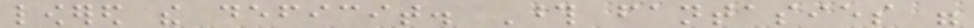lowered the deficit. Those fantasies were
